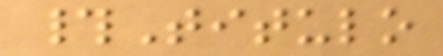#Titulo
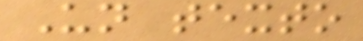Un texto
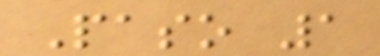Paso 1
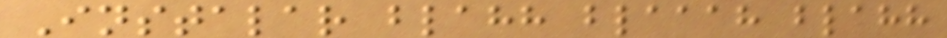Instalar blahh blaaah blahh
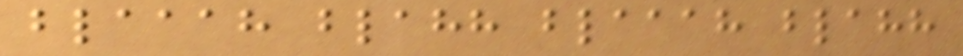blaaah blahh blaaah blahh
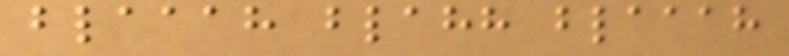blaaah blahh blaaah
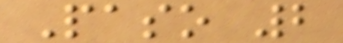Paso 2
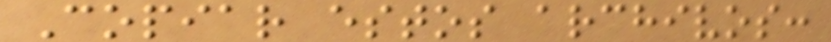Copiar estos archivos:
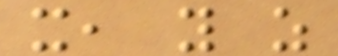x, y z
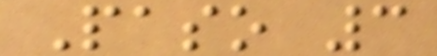Paso 3
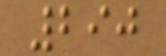290
